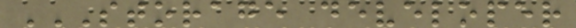STORAGE DEVELOPER
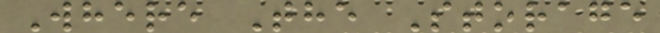Where The Storage
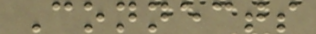Connects
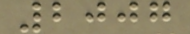2007
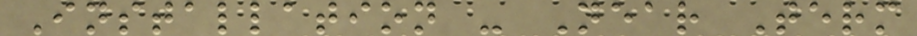Installation - Near Term
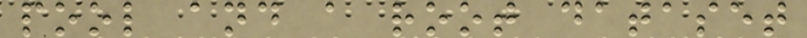pool and a root dataset
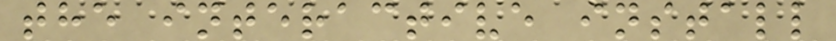the interactive install
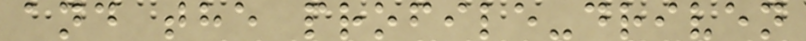and the profile-driven
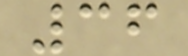36
